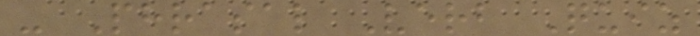- Phrasal Verb Quiz
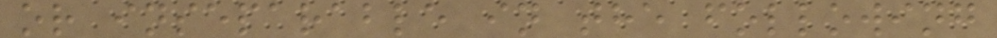or inseparable in the following
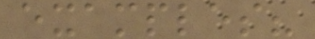examples?
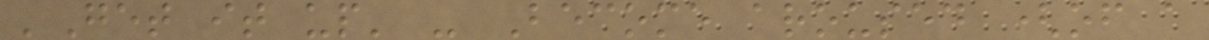'Get it up' - Become aroused (of a
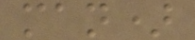man)
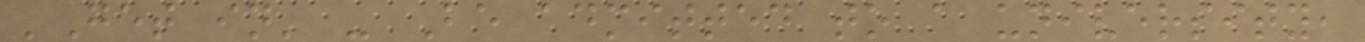'Get in' - Be admitted to a university,
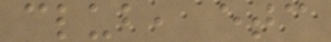club, etc
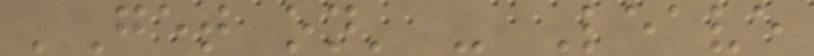'Get on' - Leave
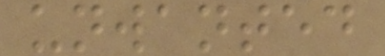unwanted
